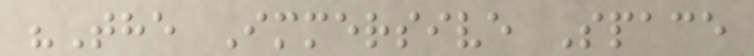"The Immersive Space
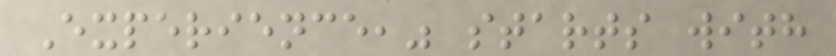Experience," starts with
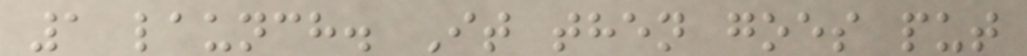1 launch. It then goes put
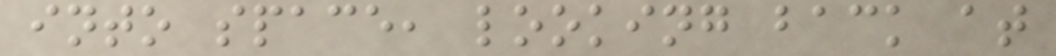into space, looking back at
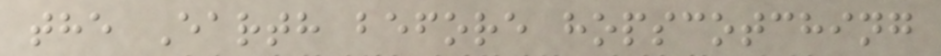the Earth before hopscotching
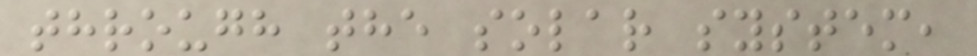through the solar system,
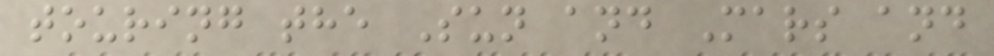touring the Sun and Mars and
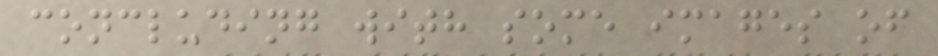concluding with some images of
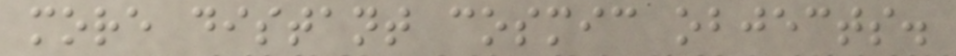more distant cosmic objects.
